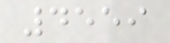4559
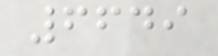6649
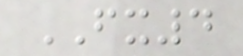FX4
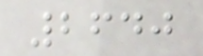2640
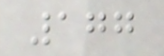177
